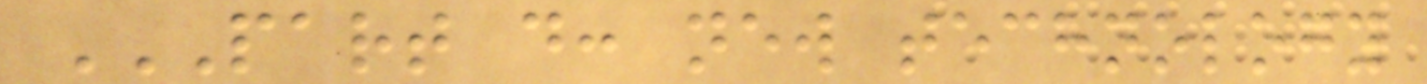PART D: NEW TECHNOLOGY
